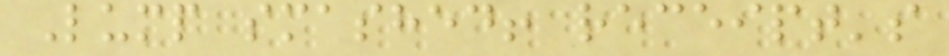Lump smashed! receipt's
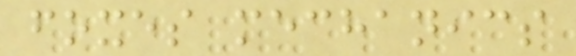foxes mechanics
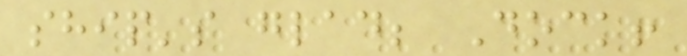ship's glad; Dock!
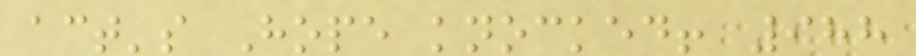act's Hope knocked! 988
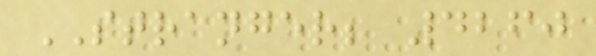STRANGER; 4260
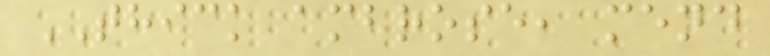THICK ambrose, mend
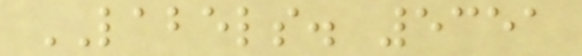LABELS. 5351
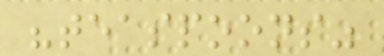"teaspoons"
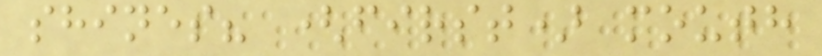shines? (first) mouth
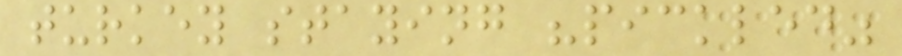turkey staying "pickled"
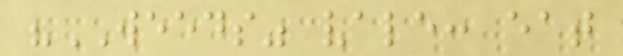"WEEDS" vale: eat
